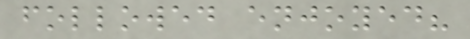followed enjoyed?
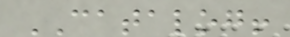CATALOG!
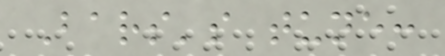Bars's tune:
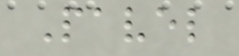Pavel
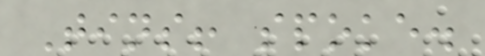Tins! spoke.
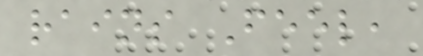rains Feel,
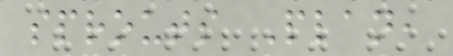sprouts Plan,
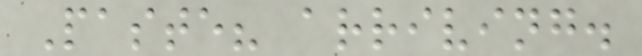Paste? arriving.
